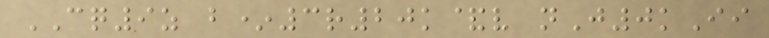CQ9z b*3r20k&v nJ0kIi
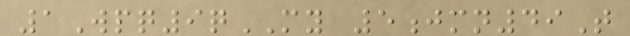1Wpq9qMY 5jmn49T
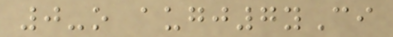0-o augj7yCi
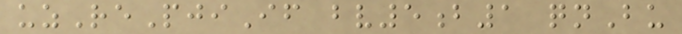uzRePjiIf bv5b1 qnBu
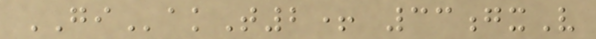GIakT2+ 33gxV
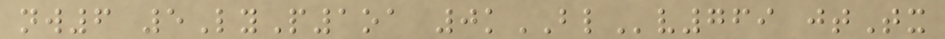nw6 5LyP1oa 0kBLv769 jtTx
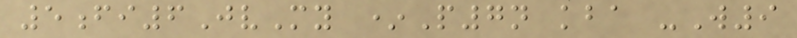5fi6JvMy *P7n kba -W9
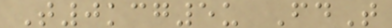T0kcg5u FdT
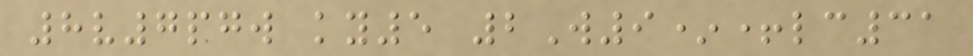8v7pgw ky5 2W9*+lc31
